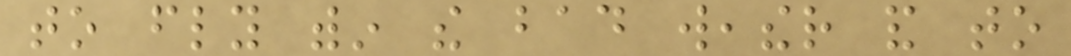to fly within the bad weather and to
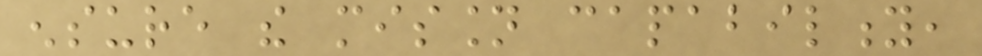ensure the mission capability,
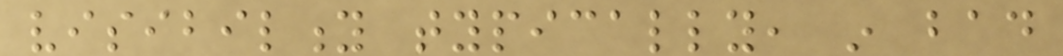visibility typically, in bad
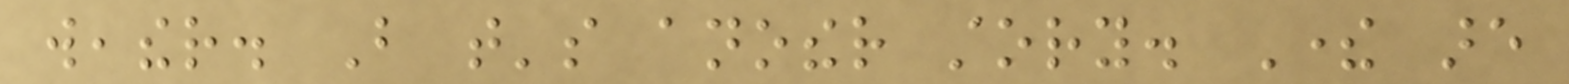weather. But that's another story. There are
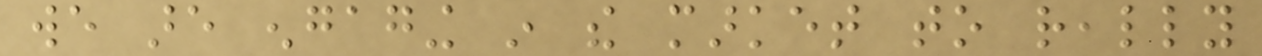we are engaging in the market to really
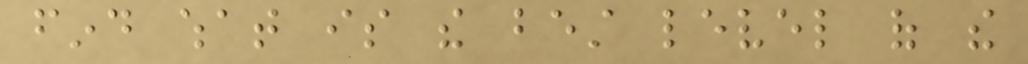find what is the best level of the
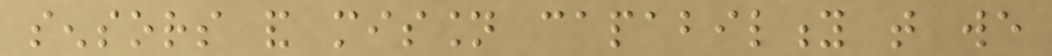sensors and mission capability that we
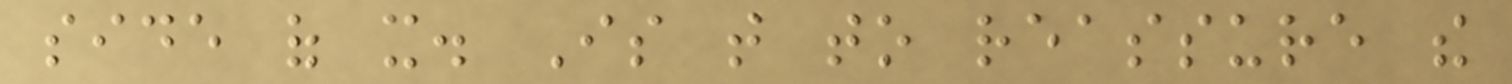side of it. Is that to reassure the
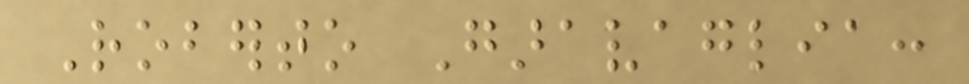Roberto Garavaglia:
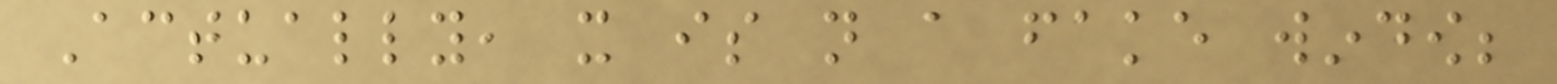Actually, it is not a fake window;
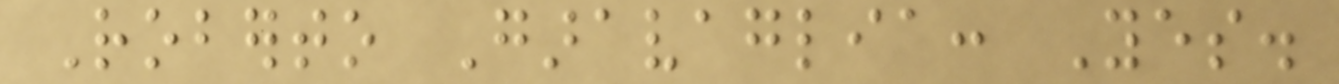Roberto Garavaglia: Yes.
